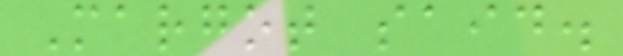Margot said.
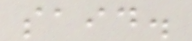said.
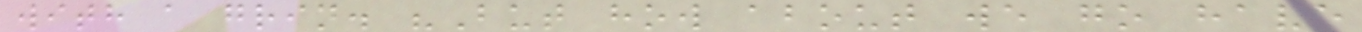with a grin. "But how about we go have
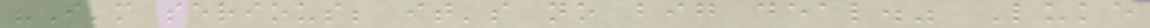"I'm serious; it's no big deal." Luke
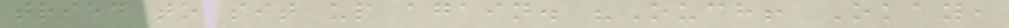tried to sit up again. "Ouch! Okay,
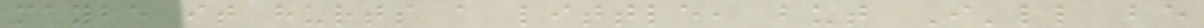maybe it hurts a little, but I'll be
